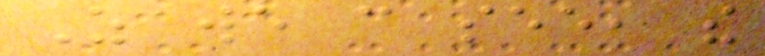As we can see, the
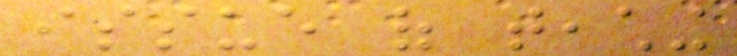issue of teaching
